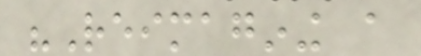"Reimagining a
